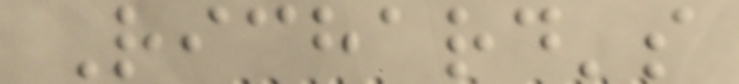Richard's
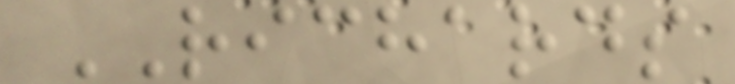RICHARDS
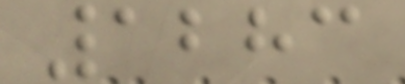1283
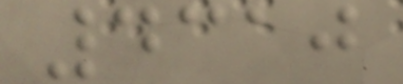4310
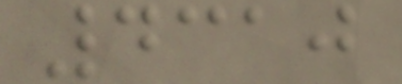4310
